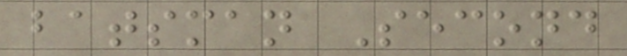batsman Second
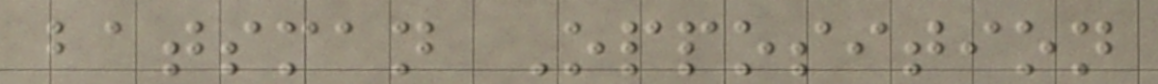batsman Opposition
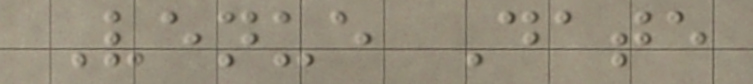Venue Date
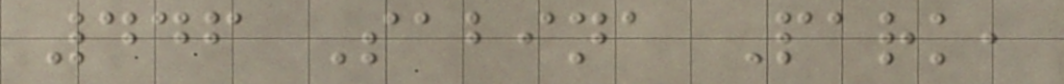446 Sabina Park,
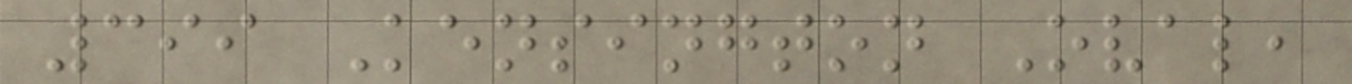399 Kensington Oval,
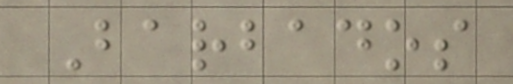Barbados
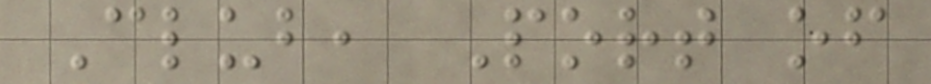Club, Port of
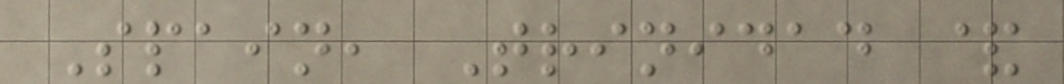Spain, Trinidad &
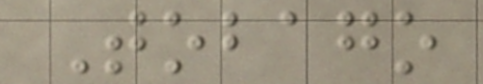Tobago
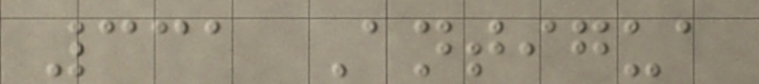331 Antigua
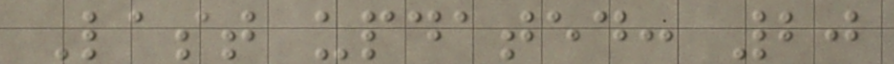Last updated: 20
